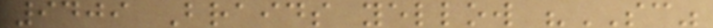9409 Braids yellow "SC"
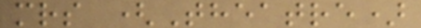mrs (Theatre)
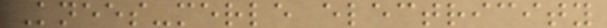Knees-merle electricity
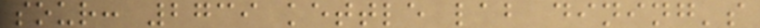sour: 2739 kettle lab dining's
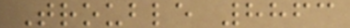Trouble 8863
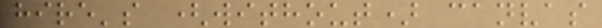hire's (without) canvas
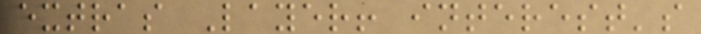extras Layer! interest's
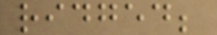ridged;
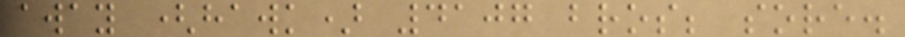away (hawk) 4107 bros; sore.
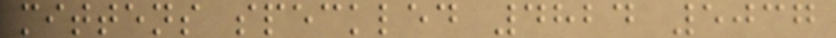mittens speckled 4824 5037
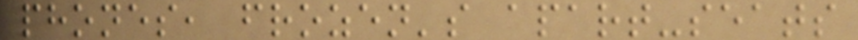phones, frozen's apart-seats
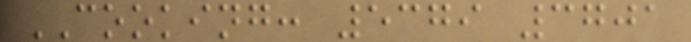COOKING: 5379 3701
